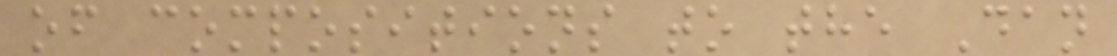of compositions to the Dan
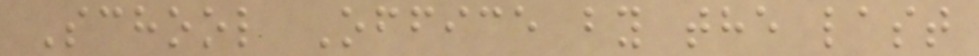School Office by the last
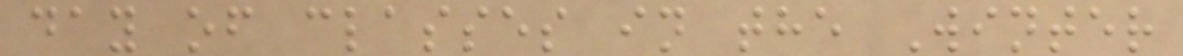day of classes in the Winter
